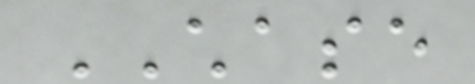CHASE
